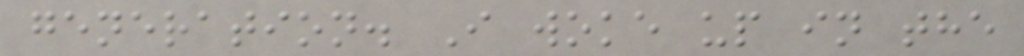generation. I woke up in the
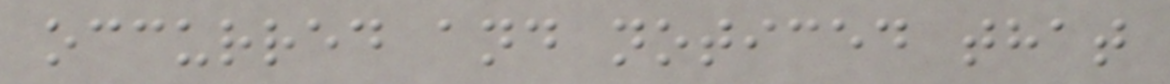occurred and noticed that
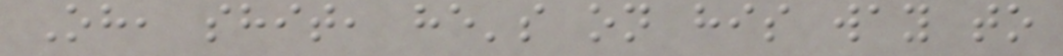Oh, shit, he's on his way to
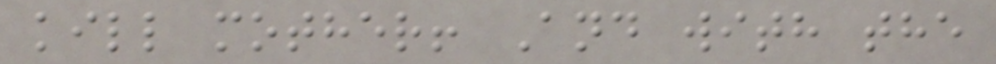kill mother! And with the
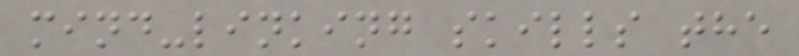mind-linking skills the
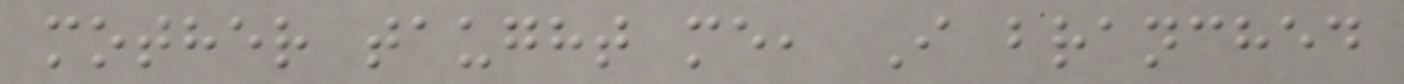mother taught me, I branched
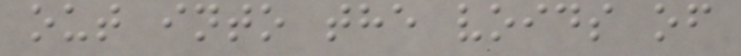out into the voids of
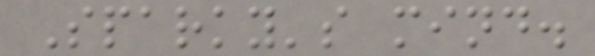Sparky's mind.
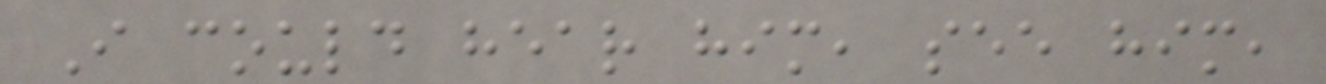I could hear him, see him,
